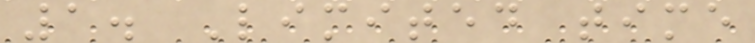1. Limited time
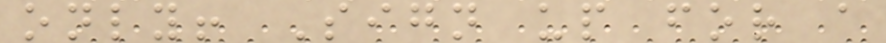only! Sign up for a
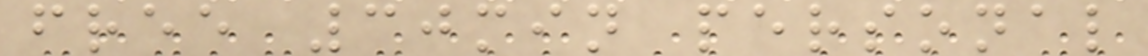free 30min personal
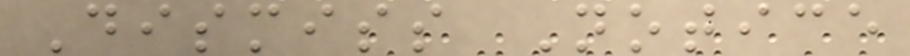Dismiss Notice
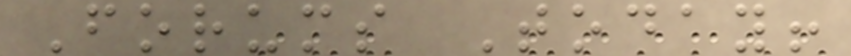Forums Today!
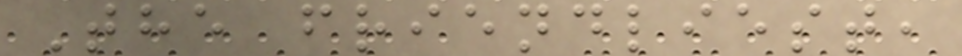The friendliest,
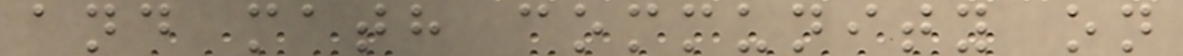and math community on
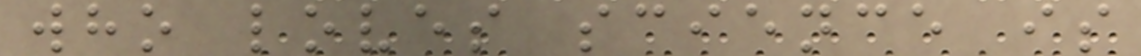who loves science is
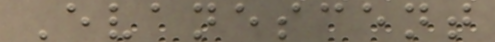Evanescent
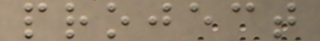project
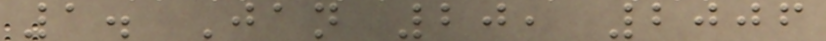1. Jan 20, 2006
